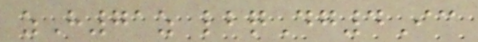zH71z lbqDg4Ic
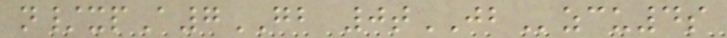n/xpA7GB 0tJBzcu4s
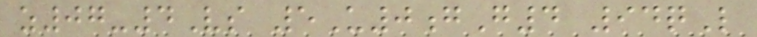z07-4Vs 5U0gG4 94qL
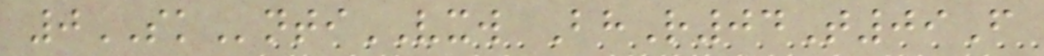0SKntiVXW BhR04T09F
